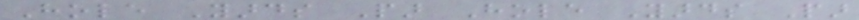Hole Yards Par Hole Yards Par
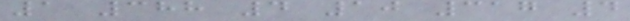1 388 4 10 317 4
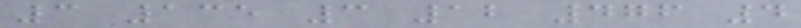3 135 3 12 476 4
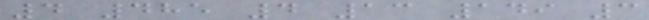4 485 4 13 149 3
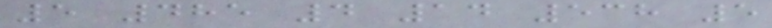5 485 4 14 538 5
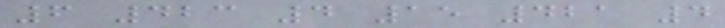6 423 4 15 421 4
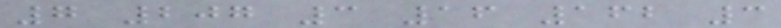7 207 3 16 162 3
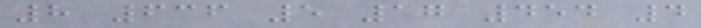8 636 5 17 454 4
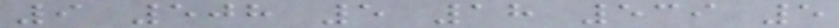9 508 5 18 539 5
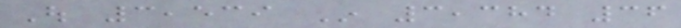Out 3,539 In 3,384 36
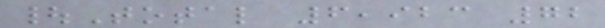|Total 6,923 72
